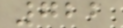722
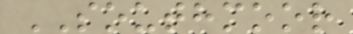SOUTHMOOR
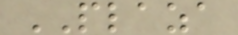PLAZA
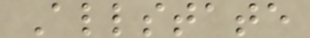Allstate
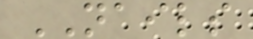NAILS
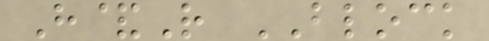H&R BLOCK
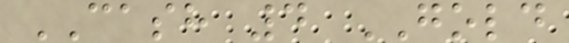CASH 4 GOLD
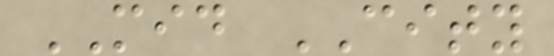MID CITY
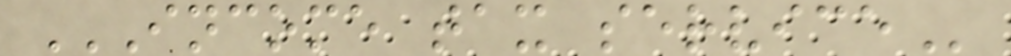INCOME TAX SERVICE
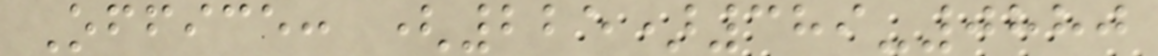Office: (225)389-0880
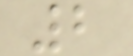2
